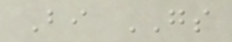Bi GS
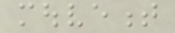mouvement
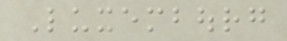Luxembourg
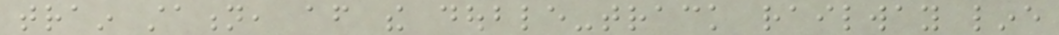train station, after the double-track railway line
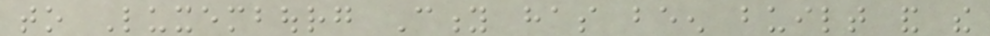to Luxembourg City has been built and the
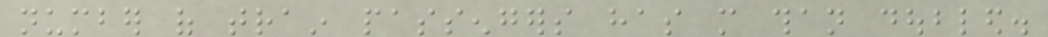number of train passengers has more than doubled.
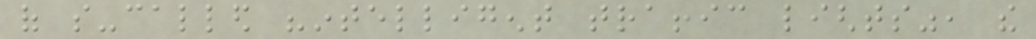of so-called "intelligent traffic lights", the
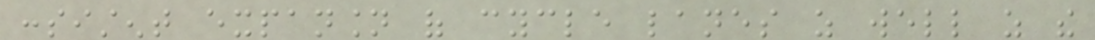consistent expansion of cycle lanes as well as the
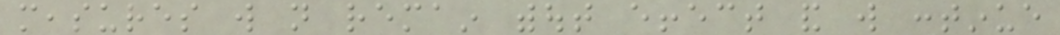measures will not remain without effect and will continue
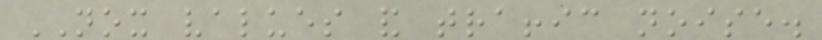NOX values and traffic noise.
